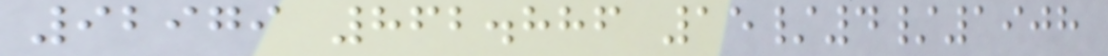92979 862.886 15/4/1908
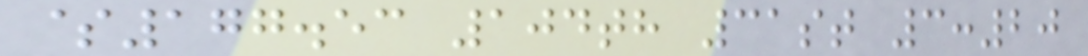$177.53 104th 31st 3:20
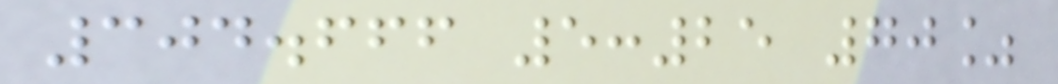304.666 5:25 70%
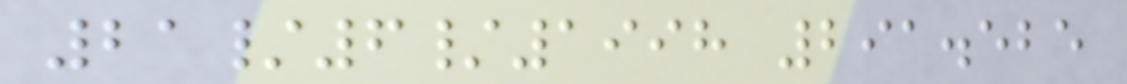21/6/1998 291.525
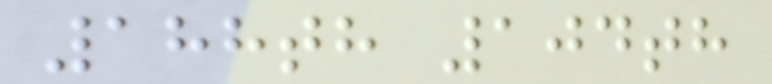188th 104th
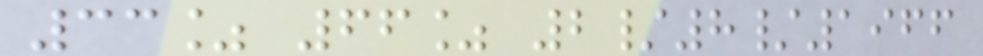33% 66% 2/8/1966
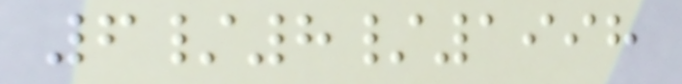6/8/1998
